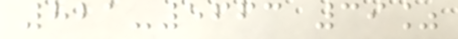821-5663 39%
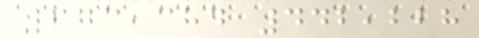673,384 442,228
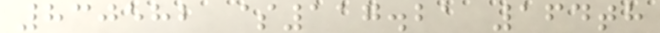830582 $117.21 164th
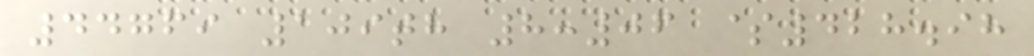44769 109th 8:06 $428.98
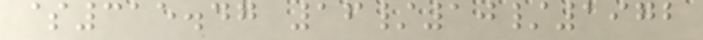$315.47 16/10/1972
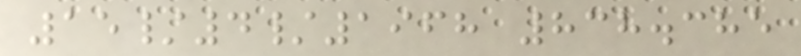15/4/1968 838.385
